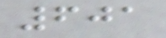601
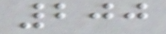200
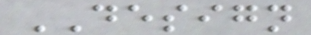DESIGN
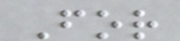For
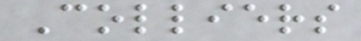Colliers
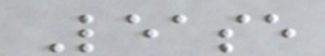Lease
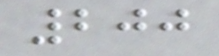200
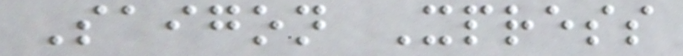Saigon Xpress
